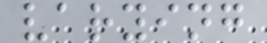varying
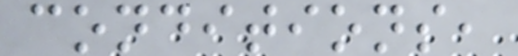conditions,
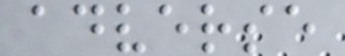adverse
